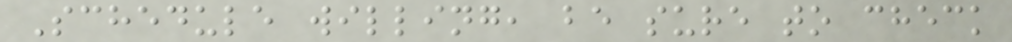Schedule willing, be sure to check
